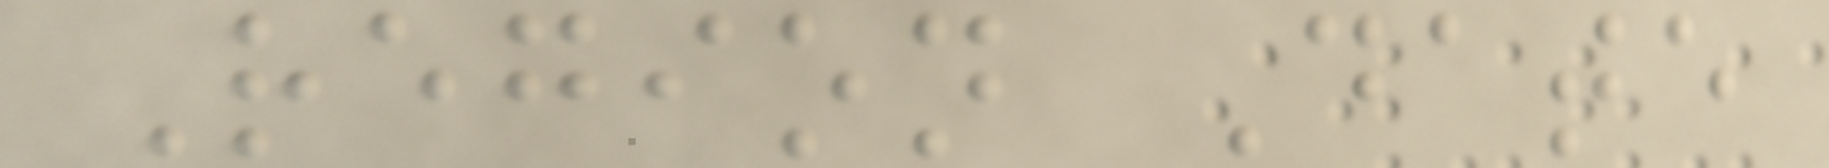Region Date
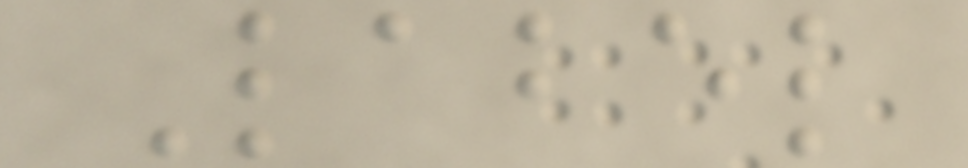Label
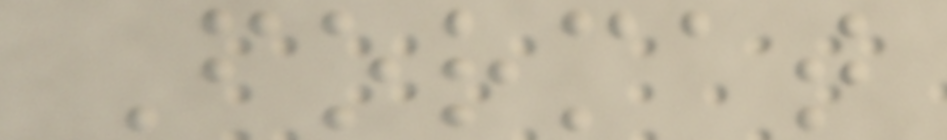Format
